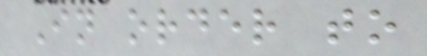In order to
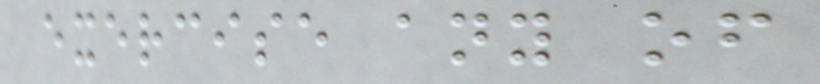exercise any of
